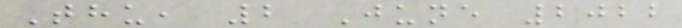Thu, 2 June 2022
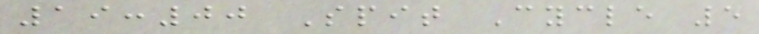19:00 Spit Cycle 5
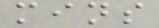mins
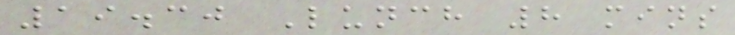19.30 Lunch 8 mins
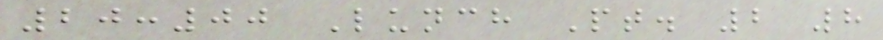20:00 Lunch Pt. 2 8
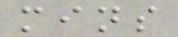mins
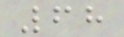68
